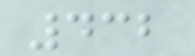432
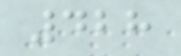428
